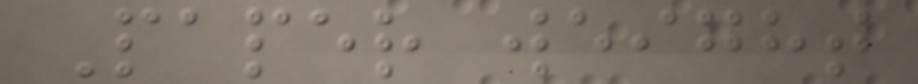Paper weight
